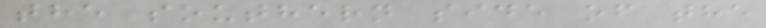the southern side of the
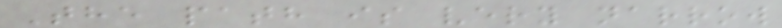The path is very narrow
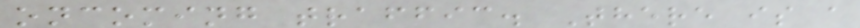oncoming traffic. There is a
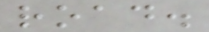road.
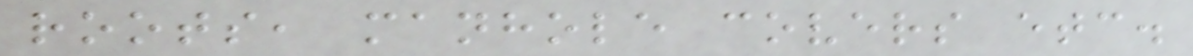roots, manhole covers etc.
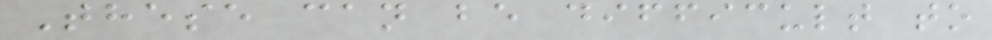These can be difficult to
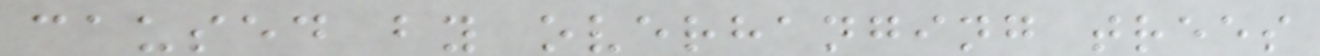caused by overhanging trees
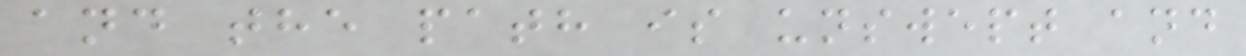and the path is unswept and
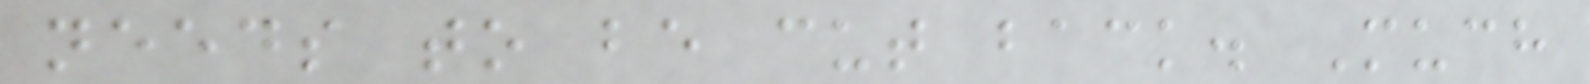needs to be cut back. Much
